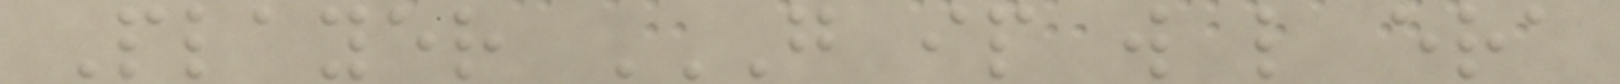Player G IP W L ERA
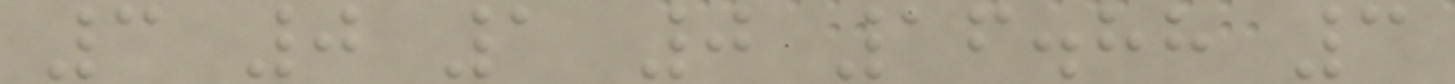3 0 1 0 16.88 3
